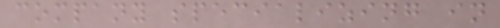company specializing in
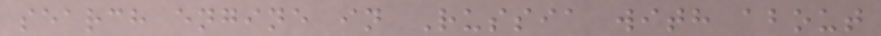search engine in Russia with about
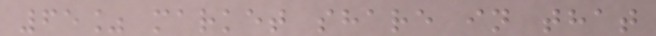65% market share in that
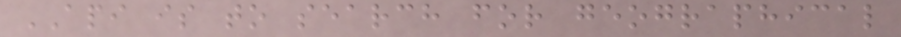API is to search for geographical
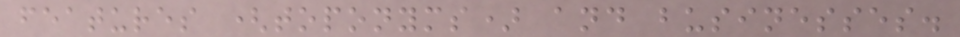features (toponyms) and businesses.
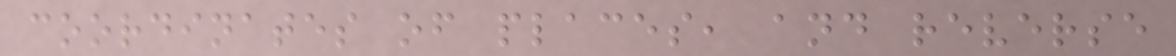coordinates of places, and reverse
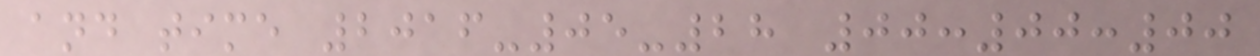and time 2016-05-28 00:00:00
